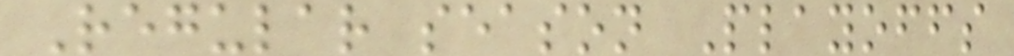Regular season Playoffs
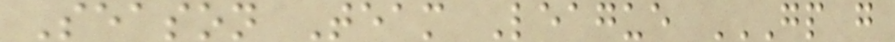Season Team League GP G
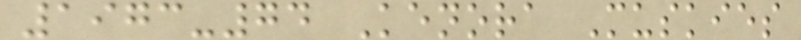1973-74 Kenora Muskies
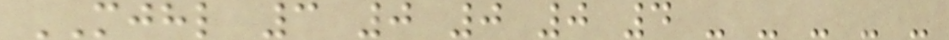MJHL 3 0 0 0 4 - - - - -
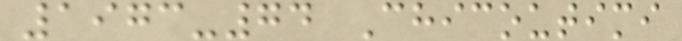1973-74 Chicoutimi
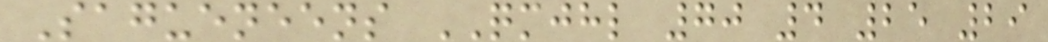Sagueneens QMJHL 70 4 25 29
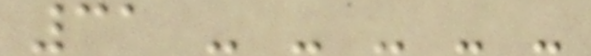31 - - - - -
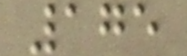175
